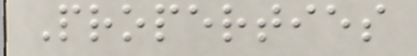Properties
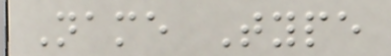Name Type
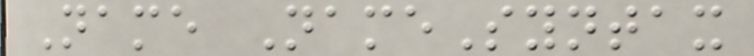Name NameSyntax
